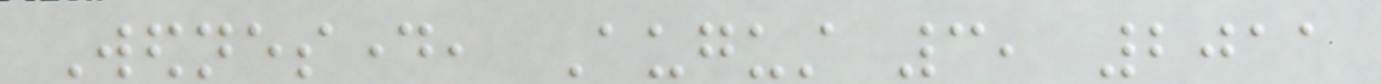Wednesday, August 3, 2011
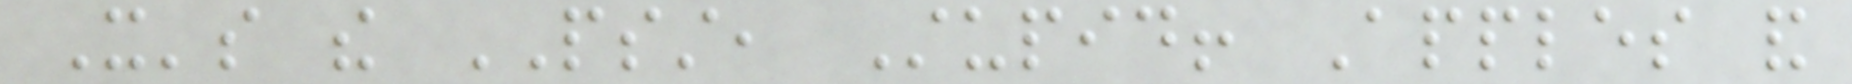It's the PSST, Stupid! Apples and
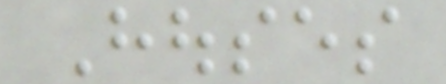Houses
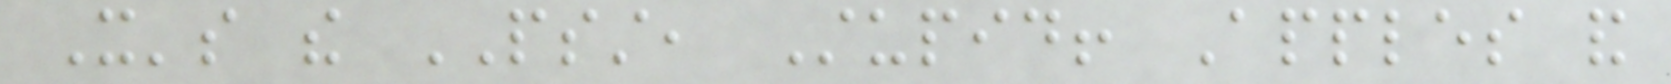It's the PSST, Stupid! Apples and
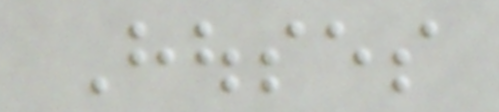Houses
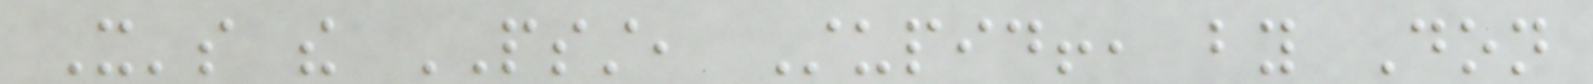It's the PSST, Stupid!, by Don
